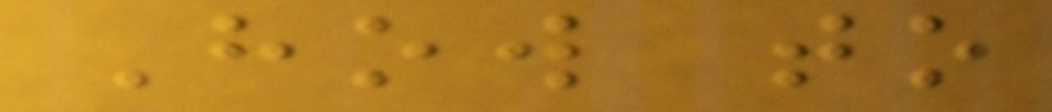How to
